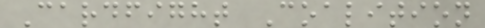Cardfight Coalition
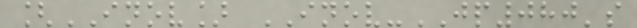[INOV] INOV-JP080's
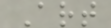Art
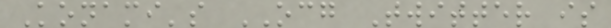Konami's OCG Twitter is
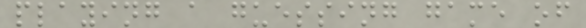playing a guessing game of
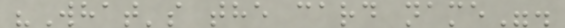"What's the card name".
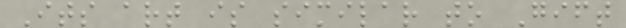Its art is similar to Gift
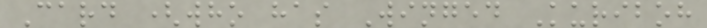Card (who has Winged Kuriboh
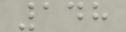148
